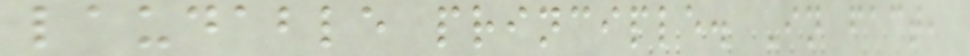laudable principle. In fact,
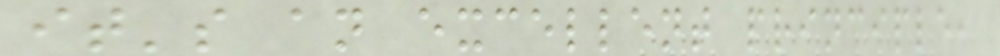it's an excellent principle,
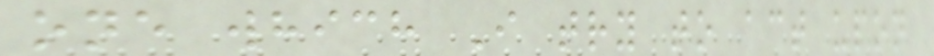one which I try to act upon
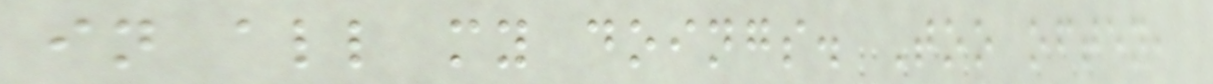in all my doings. Too often,
